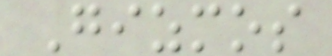Gizmos
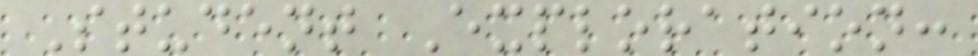Student Exploration:
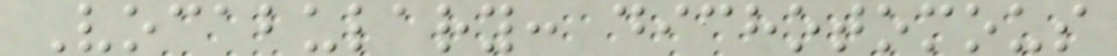Vocabulary: dichotomous
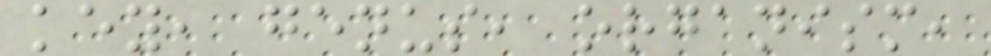key, genus, organism,
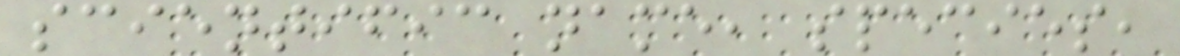scientific name, species,
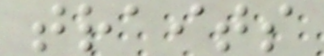traits
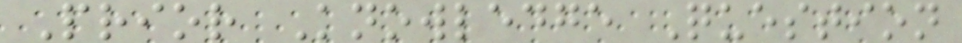Prior Knowledge Question
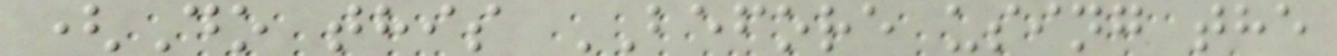(Do this BEFORE using the
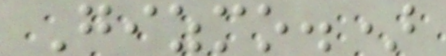Gizmo.)
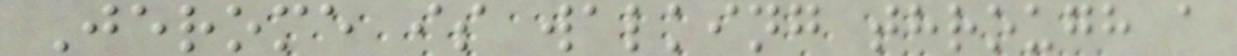Jerome is walking through a
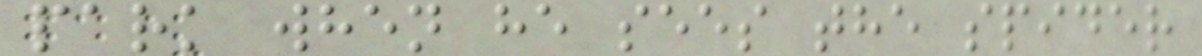park when he sees the spider
